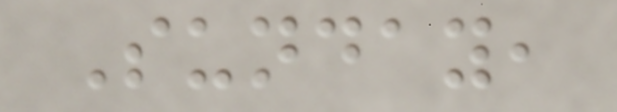Sunday,
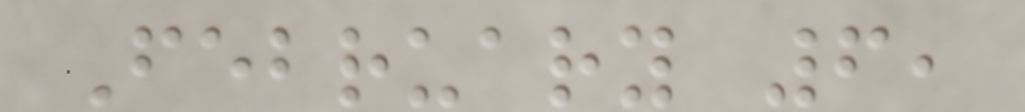February 6,
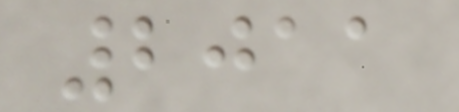2011
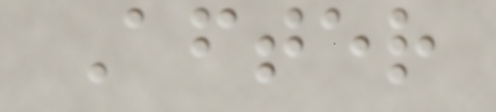After
